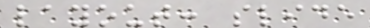layout: slide
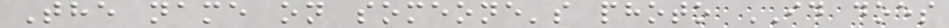The name on someone's photo ID does
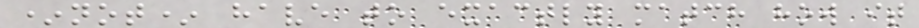*not* have to exactly match how it
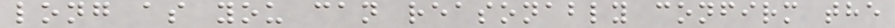long as you can reasonably confirm the
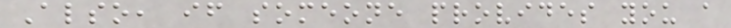Also, if someone provides you a
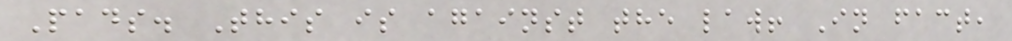Pads. This is against the law! In fact,
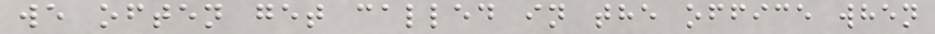we often get called in the office when
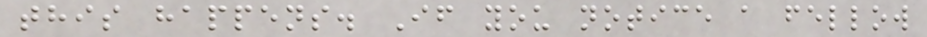this happens. If you notice a fellow
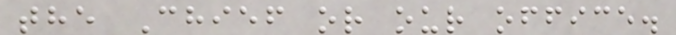the Chief or our office.
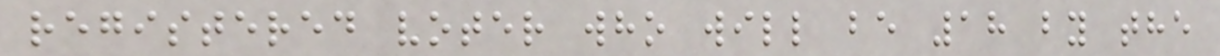registered voter who will be 18 by the
